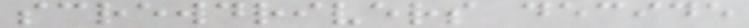screwdrivers decide
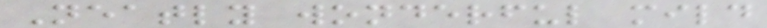Neatly wonderful mild
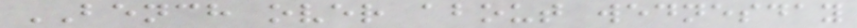BENCH over about wednesday
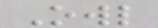Owl
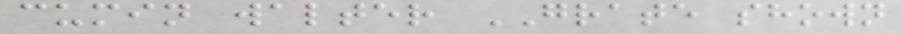cumin walter GRATE shown
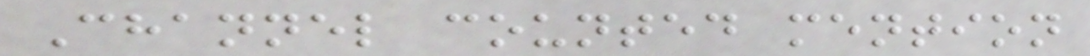Channel counted mention
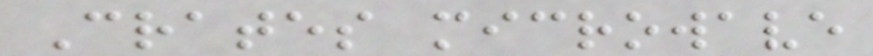Crates microwave
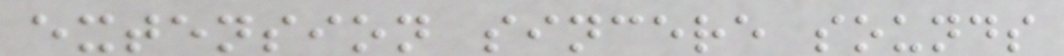extension sincere sounds
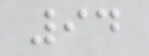94
